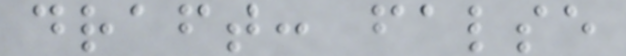draft: false
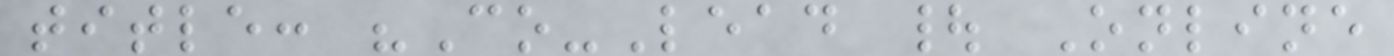title: "Co-Lead | Online
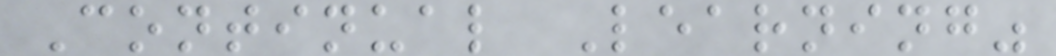Continual Learning"
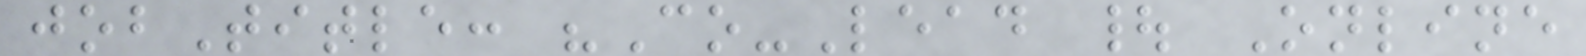jobTitle: "Co-Lead | Online
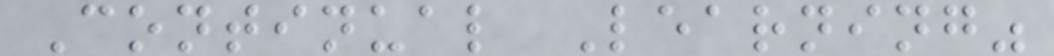Continual Learning"
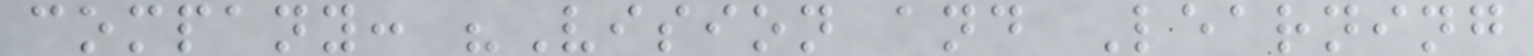company: "Vision and Learning
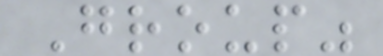Group"
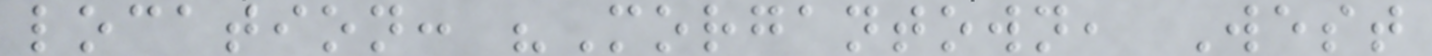location: "Morgantown, West
